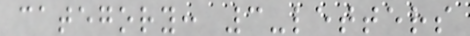category: 3-letters
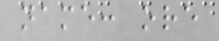name: ore
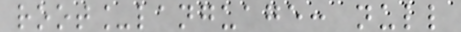root_language: null
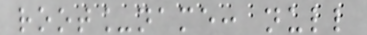root_name: null
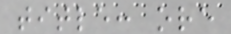title: ore
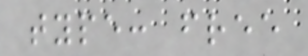type: free
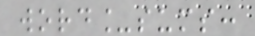word_sums:
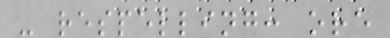- respelling: ore
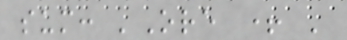sum: 'Ore + '
